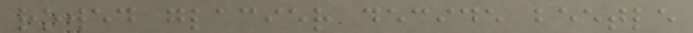rowed glacier decide beetle
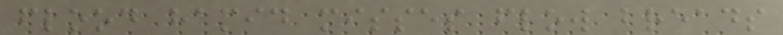flood hamid misses flow breads
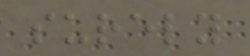surely
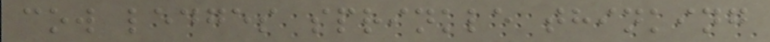cow ledges sprinkle thinking
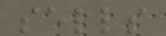sells
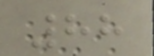88
